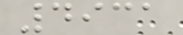4931
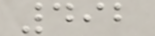492
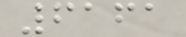6161
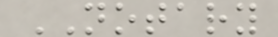NOTARY
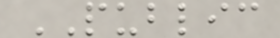PUBLIC
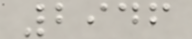2946
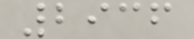2936
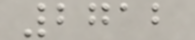2712
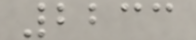2233
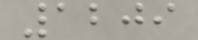1209
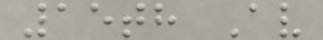15th Av
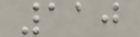110
